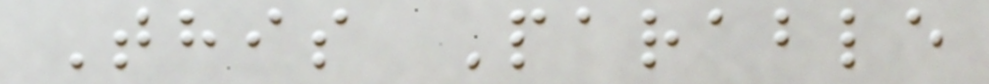This Parable
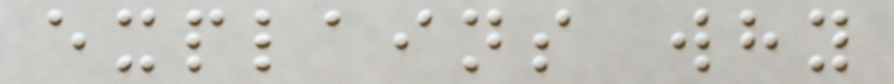explains why
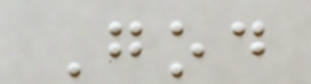God
